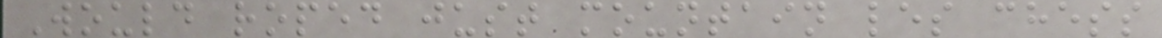Would roped just mountain les chess
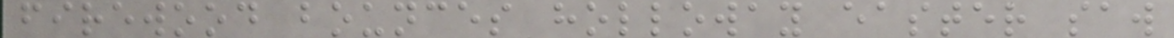firewood bounces holloway easter saw
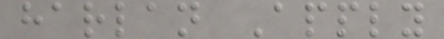harlan Apply
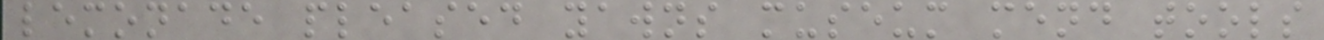lemonade pleased yawns museum mend tools
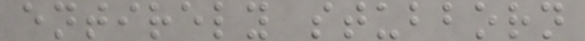entirely stubborn
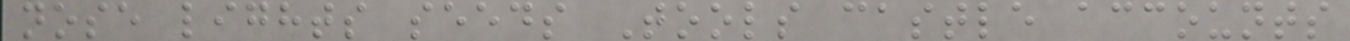nose lights seeds Tools castle accounts
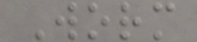Worm
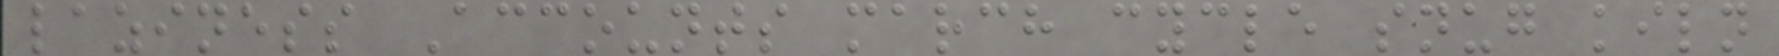laziness Accounts march cycle snug kiln
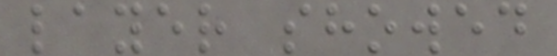layer showed
